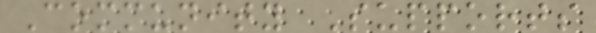Community Supports
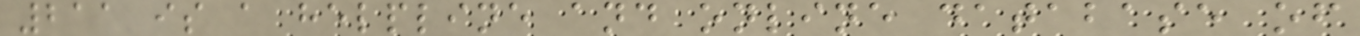211 is a helpline and online database of
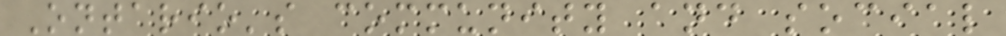Ontario's community and social
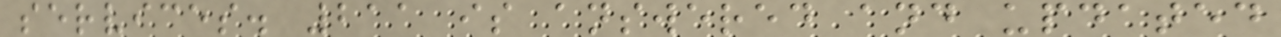services. 211 is answered and updated
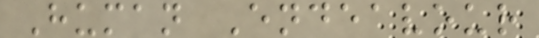Human Endeavour
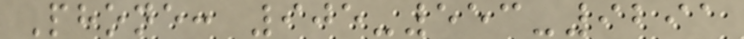Phone: 905-553-9291
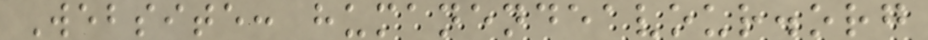Website: humanendeavour.org
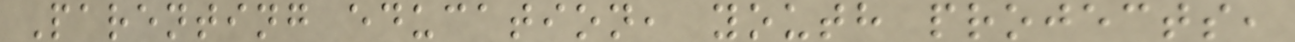Parenting education, youth projects,
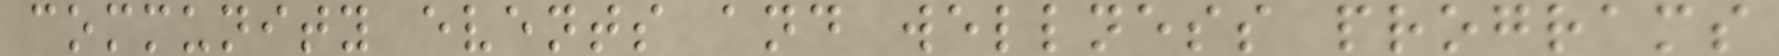community events and wellness programs
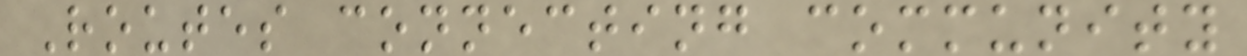Routes connecting community
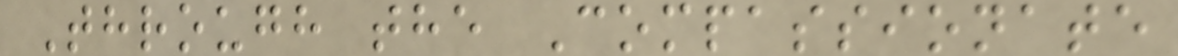Through the Compassionate
